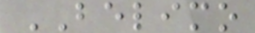BELIMO
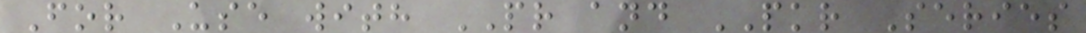For Use with PR and PKR Series
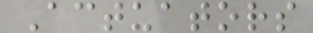Actuators
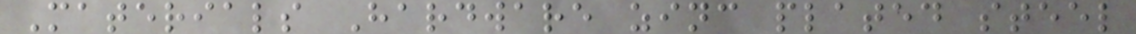Materials Hardware zinc plated steel
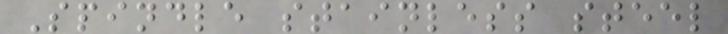Spindle stainless steel
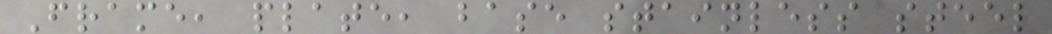Frame, plate, base stainless steel
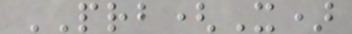PRB(X)
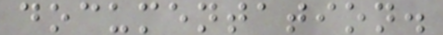documentation.
